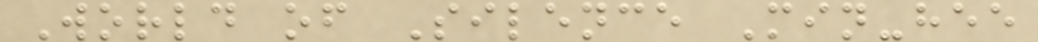World of Silence Min-hee
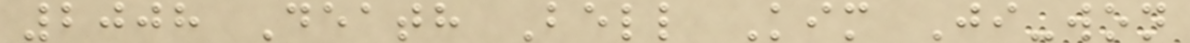2008 Death Bell Kim Ji-won
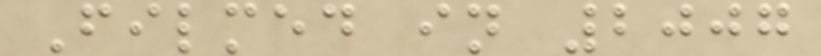Filmed in 2007
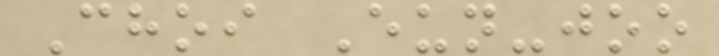Choi Eun-joo
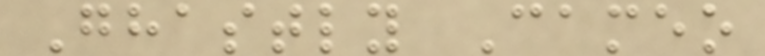Ghastly Cameo
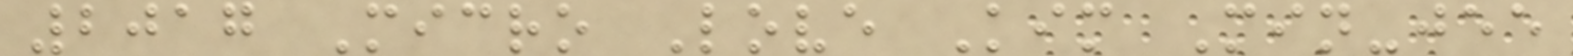2017 Micro Love Kim Min-jee
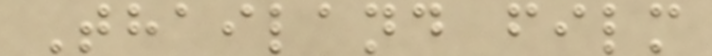Thailand film
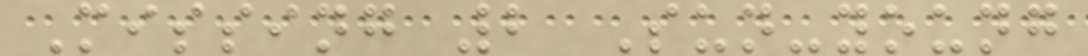Missing 2 Sun-young
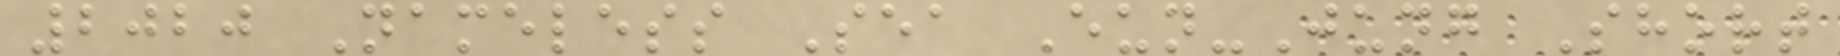2020 Nameless Sea Eun-Jung Short
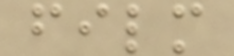film
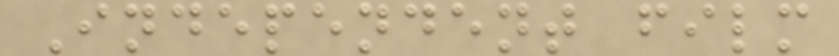Independent film
